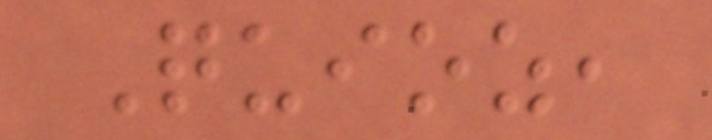Quioz,
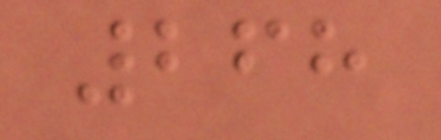268
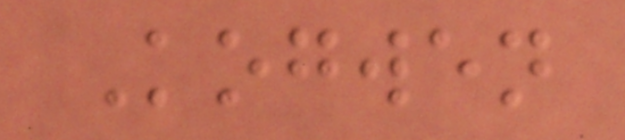Kogwen
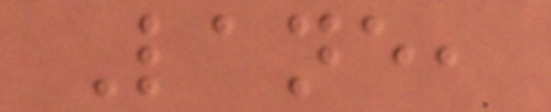Lane,
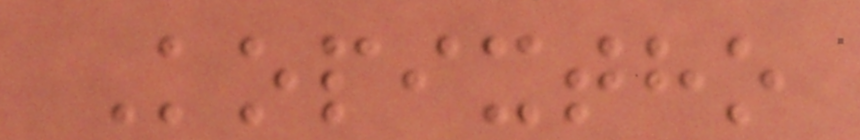Kopixtho
